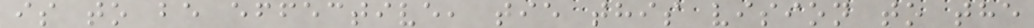is to be effective, tie this vision to the
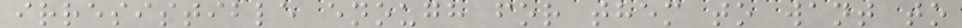irresistible enough for them to want to
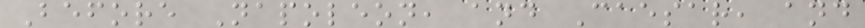Before Napoleon, and Caesar, and
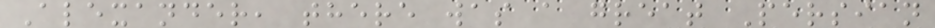Alexander, there was a great Persian
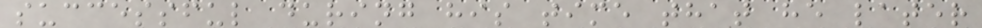successful during his time that he later
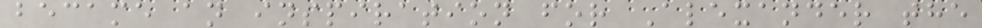became an inspiration for Alexander the
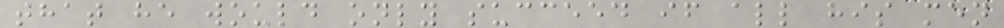that he would only succeed if all his men
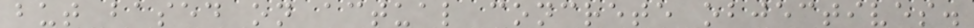but based on actual concrete objectives.
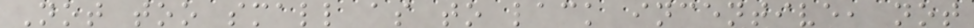Not too small as to lack incentive, not
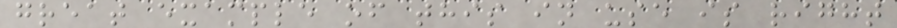great example of this in use is right
